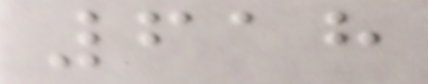618
